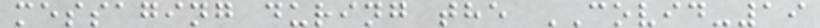messaging during the COVID-19
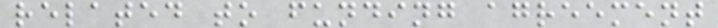related to funding agreement
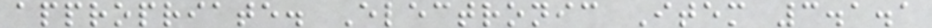appropriate. Electronic Item 3.1.1
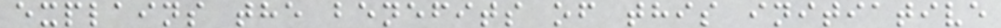explains the benefits of this initiative
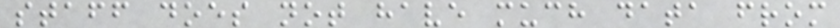staff does not have much data from
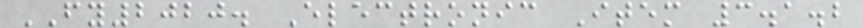FY2020. Electronic Item 3.1.2
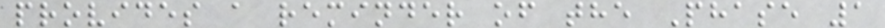provides a reminder of the Phase 1
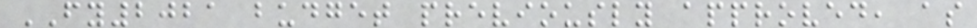FY2021 budget previously approved, as
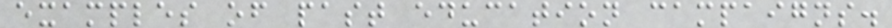examples of past education campaigns.
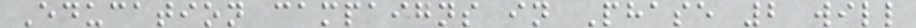Education campaigns in Phase 2 will
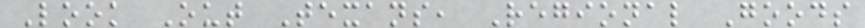Look Out Texans, Regional Goods
